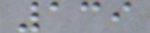139
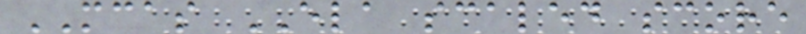MCAS ELA scaled score
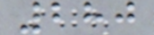280
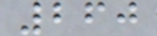260
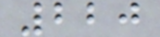220
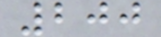200
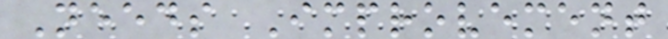Needs Improvement
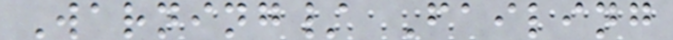Warning/ Failing
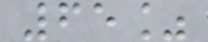65%
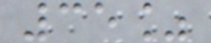35%
